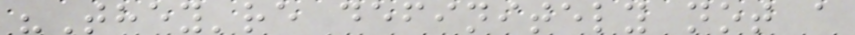"They're definitely not a
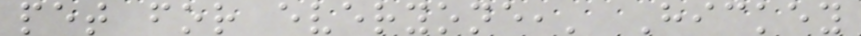pet for everyone,' Hickey
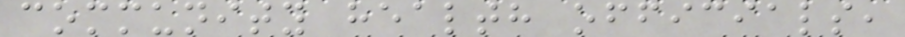community health officials,
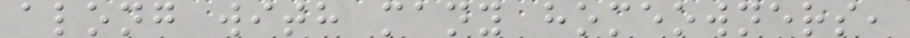along with many homeowners,
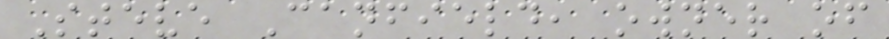Steve Canfield, owner of
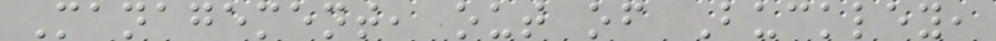Management, out of Buckley,
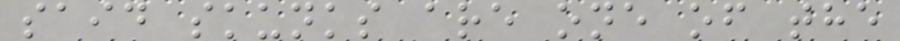said skunks are one of the
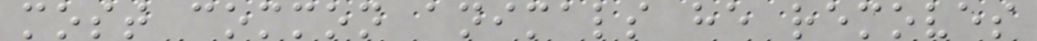most common animals he removes
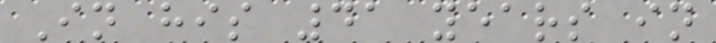In his 41 years in
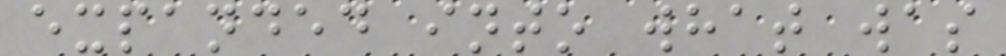expanded into what was
